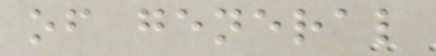of general
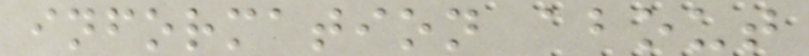information about
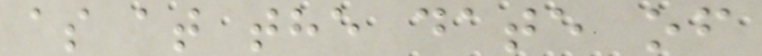as at the date of
